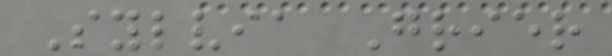Sylvia Grier
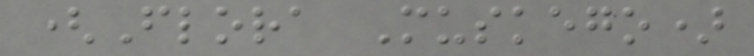(Flora Muskego)
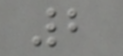2
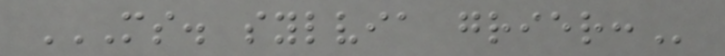MS. SYLVIA GRIER:
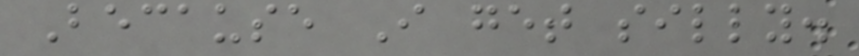Because I get silly.
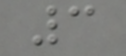3
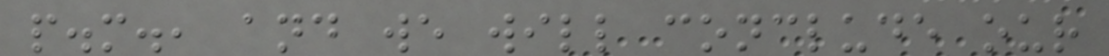p.m., and we will conclude our
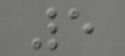5
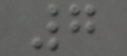7
